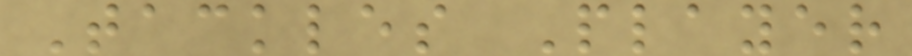Tackles Player
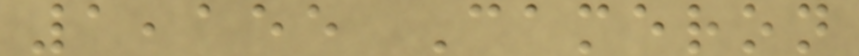1,155 Cameron
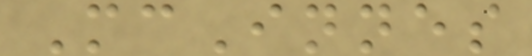McInnes
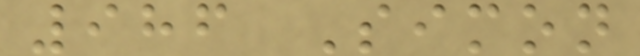986 Simon
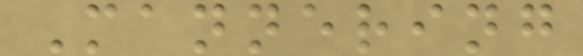Mannering
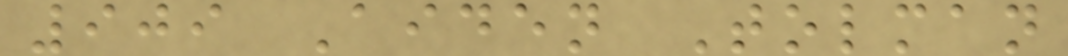909 Aiden Tolman
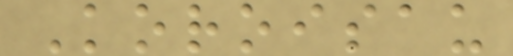Koroisau
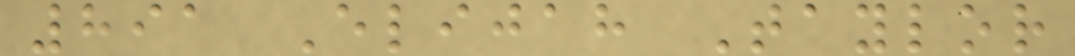891 Elijah Taylor
